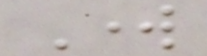Work
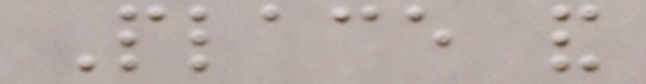Place and
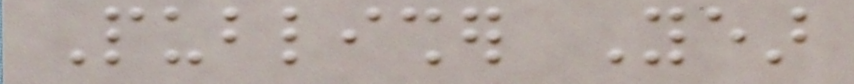Publisher Year
